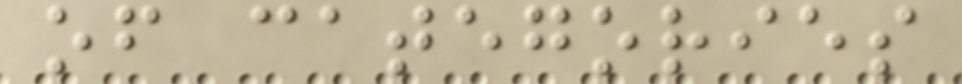of categories
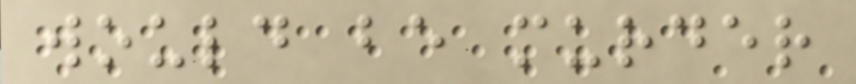would be murder
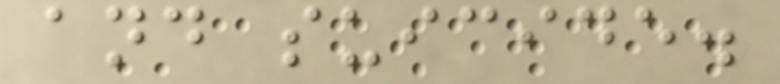and suicide.
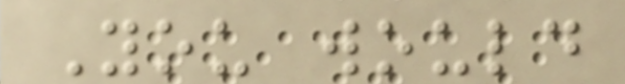You would
